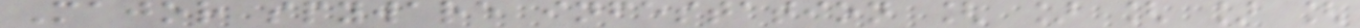Major spyware infestation [ ] [ ] [
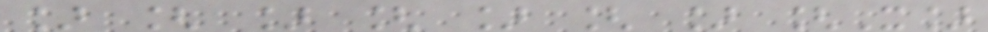] [ ] [ ] [ ] [X]
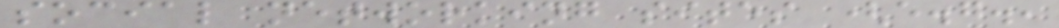social networking sites (e.g.,
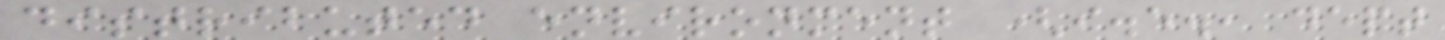distributed environment (i.e., dept
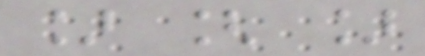] [ ]
